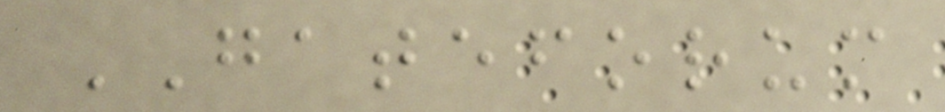GATEFORUM
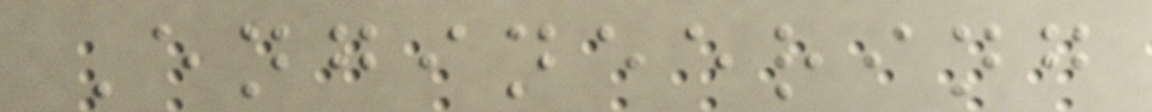Engineering
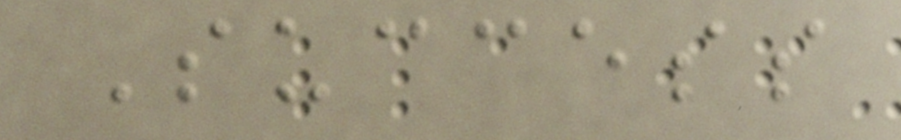Success
